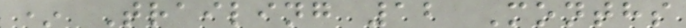* Trailing 12 Months
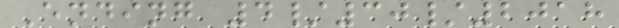Ending 4/30/2018
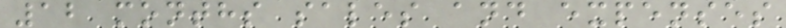12 months sales and expenses
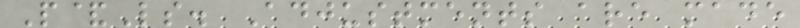P&Ls. Adjustments are made
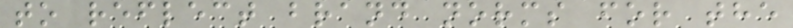to reflect brand norms for the
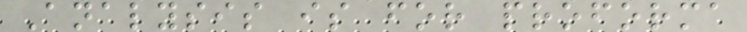Analysis is for proforma
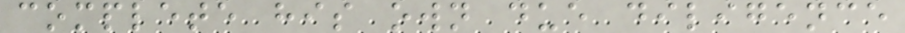complete his own due diligence
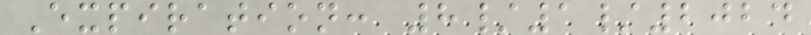Expiration: 8/1/2024
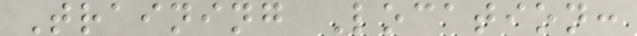Training Location:
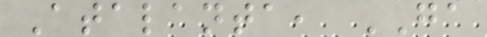Atalanta, GA
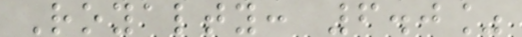Royalty: 6.0%
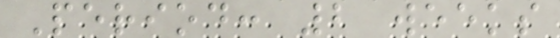Period: 2 weeks
